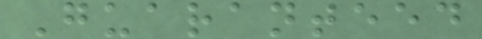Guaranteed
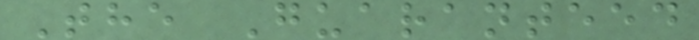The Guaranteed
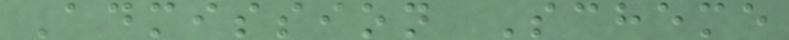Admission Scheme
